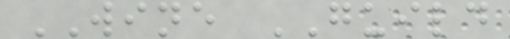WINE GUILD
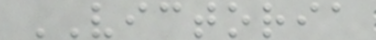VICTORIA
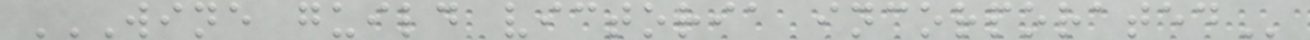WINE GUILD VICTORIA INCORPORATED
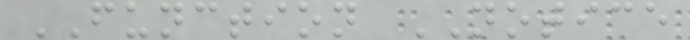FUNCTION NOTICE
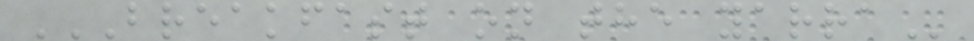BREAKFAST ON THE YARRA
